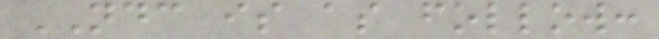NDC is as follow:
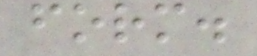form.
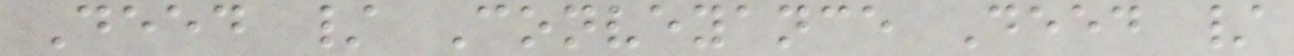Deed / Conveyance Deed /
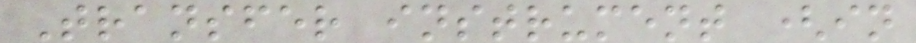Transfer instrument (in
